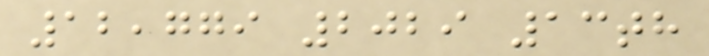12,779 2029 13th
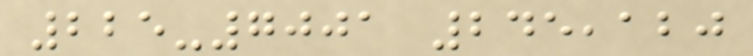225-7001 245,120
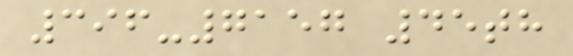396-7157 45th
